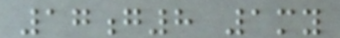17g8 1my
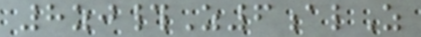8zj#Z6alZ
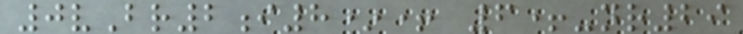0vBr2i8*+ 6+-nr29
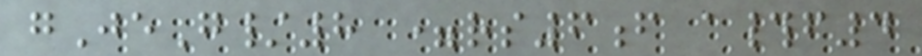gJeG/8 =rs6f a#f4
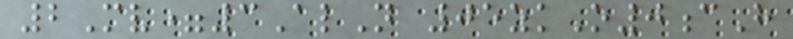2Mv=3AlN 05zkO0cH
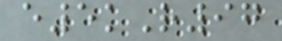e5kR97
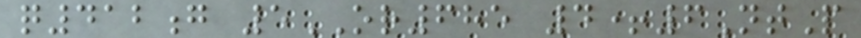q412g 5OR685 4+6NtP
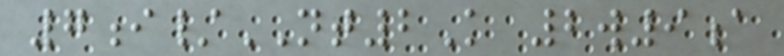7i/NT2K 2w9a
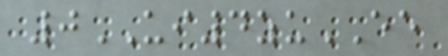0UI4zuEE
